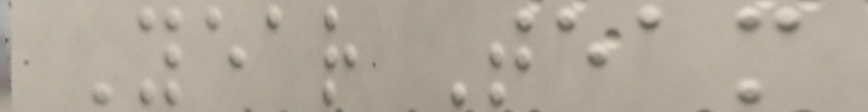Year Team
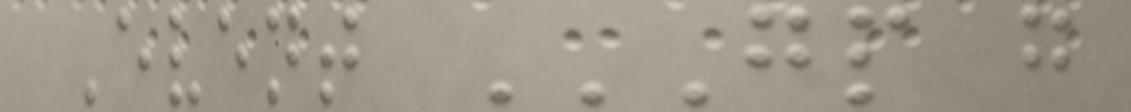Event GP G
